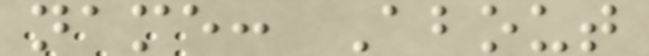name: About
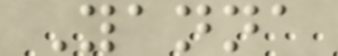Yanna
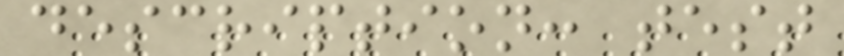description: test
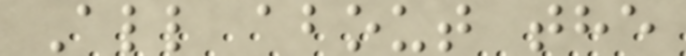All about the
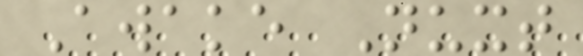Awake Nuxt
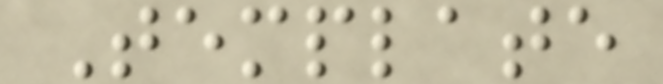Template
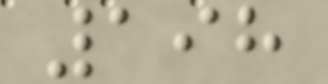198
